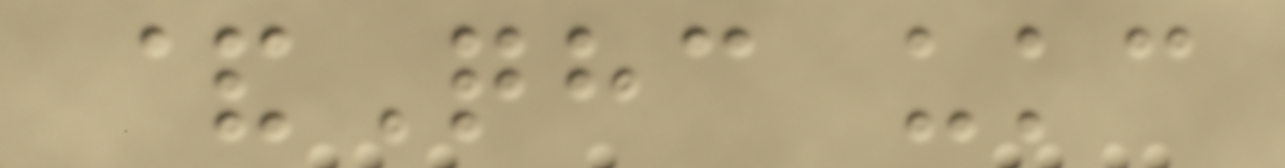&Qhc ukc
